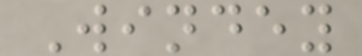Windey
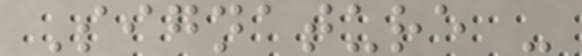Signature -
